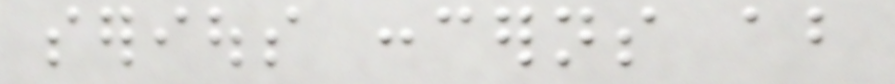serious concerns about
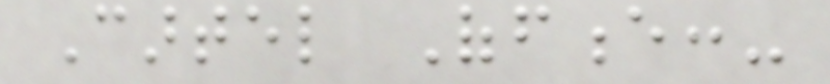Cartel Offence:-
